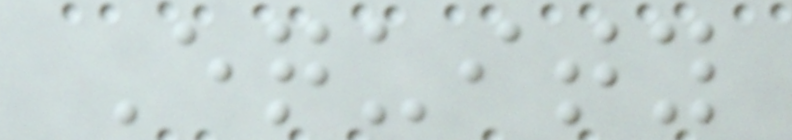Equity
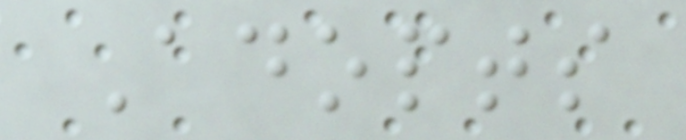Adopts
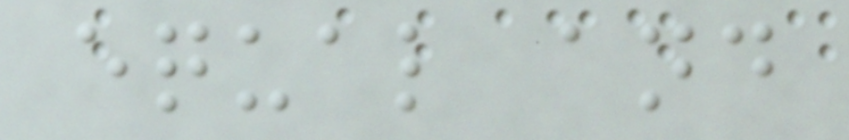equal and
